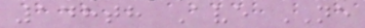148th Ave NE
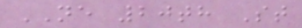NE 20th St
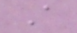A
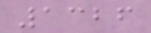1326
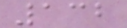132
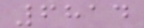6814
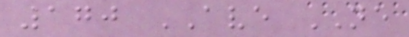170 AVE NE
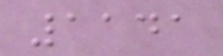1141
